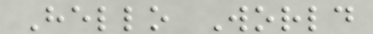Hello World
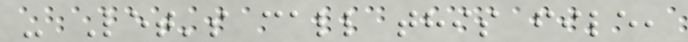- Let's call this file,
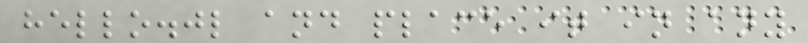hello.jl and place it in any
